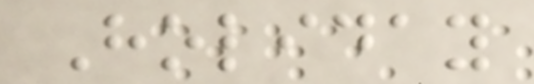Holiday
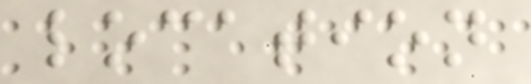location
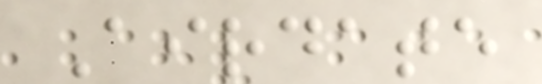Airdate
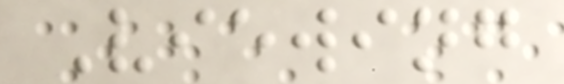Viewing
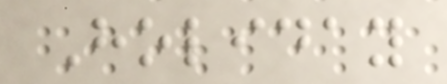Holiday
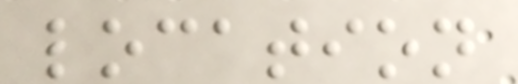location
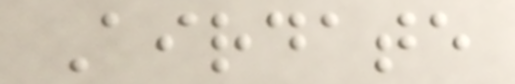Airdate
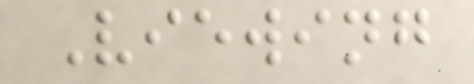Viewing
